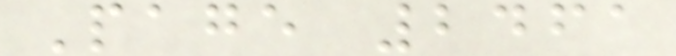Page 2461
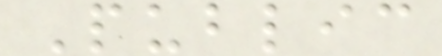Public
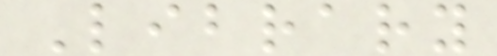Library
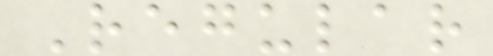Regular
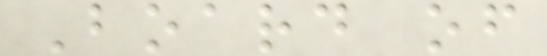Board of
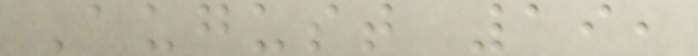August 19,
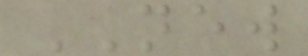NEW
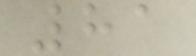81
